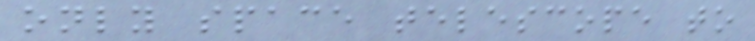only space telescope to
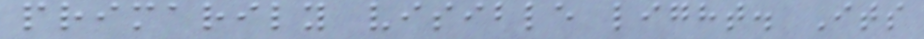primarily visible light. Its
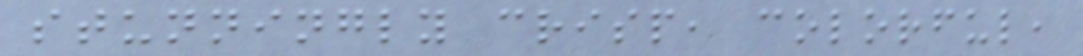stunningly crisp, colorful,
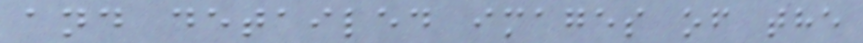and detailed images of the
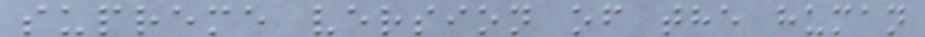supreme version of the human
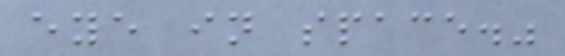eye in space."
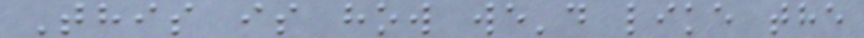This is how we'd like the
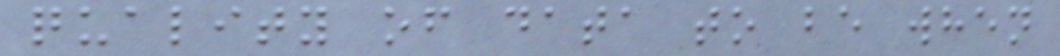quality of data to be when
